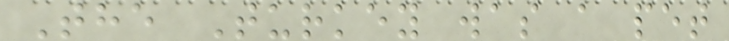The Turkey was a pet
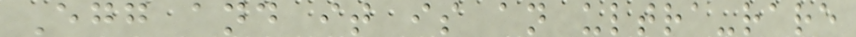Egg and it is an ultra-rare
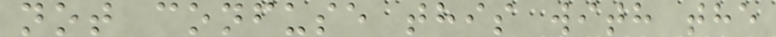not confuse this with the
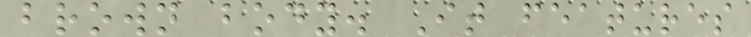brown body. It features
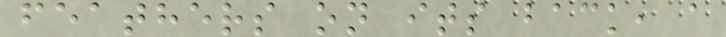feathers on its back, a
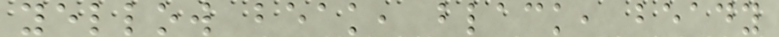yellow beak, black, beady
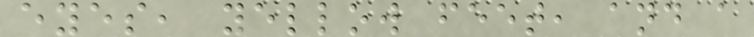eyes, yellow feet, and a
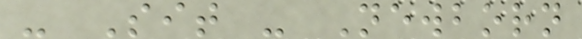- Sit - Newborn
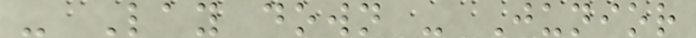- Lay down - Junior
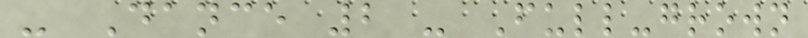- Dance 2 - Full-grown
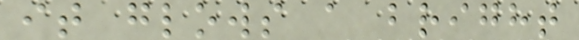it glows a bright
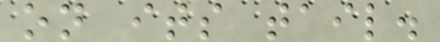on its tail.
